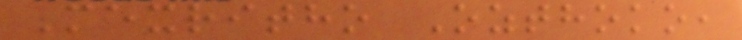Mexritho Ozthoko,
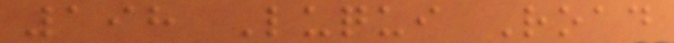198 Luqui Road
